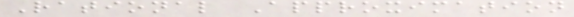Rational Approximation
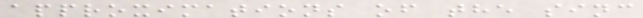approximations of the sinc
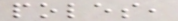poles,
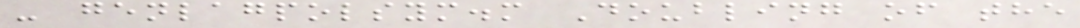- genlagpolsym.m Doubling of the
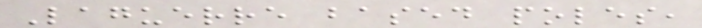Laguerre based poles,
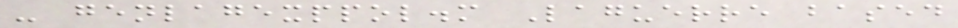- genlagexppol.m Laguerre based
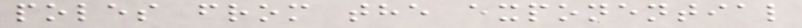poles from the exponential
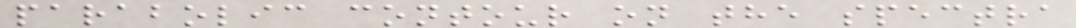parabolic contour on the spectra
